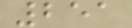251
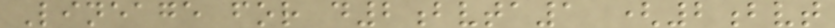Lineage for d2bvta1 (2bvt
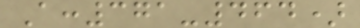A:371-464)
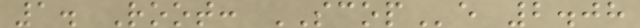1. Root: SCOPe 2.08
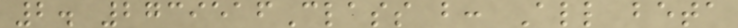2. 2739516Class b: All beta
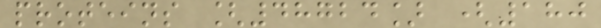proteins [48724] (180
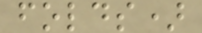folds)
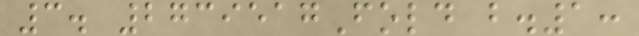3. 2739517Fold b.1:
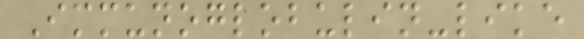Immunoglobulin-like
